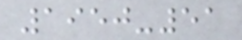1950-51
